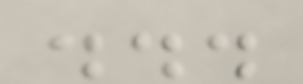...
